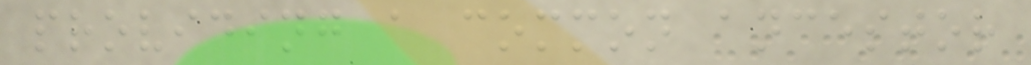providing a common ancestor
